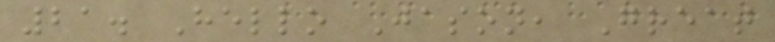21. Hello Jason, Great
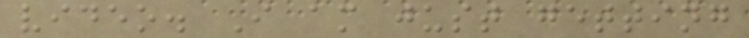video. I am just getting
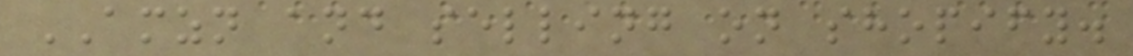AMZN and selling on shopify.
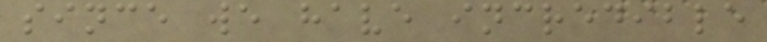since we have incredible
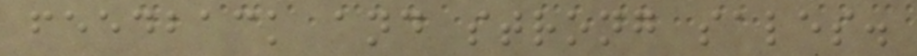feedback and strong sales.
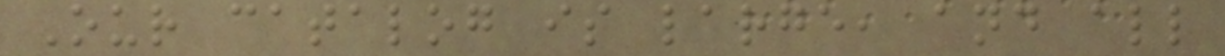Our catalog is large, and all
